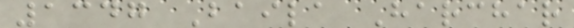1347 Baila Harchar
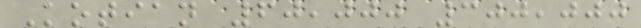Kotian 60,000 300,000
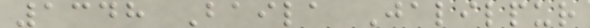1348 Baila Jalilpur
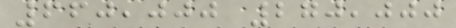660,000 270,000
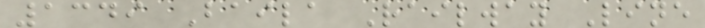1349 Baila Railway Line
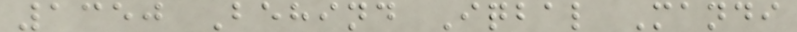1350 Behind Iqbal Mandi
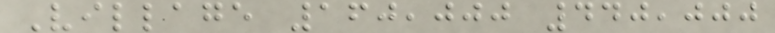Village 160,000 440,000
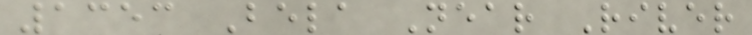1353 Bela Near River
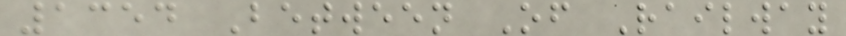1354 Between Of Railway
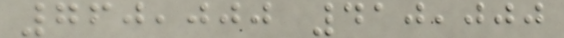760,000 410,000
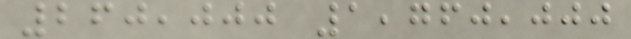260,000 1,760,000
